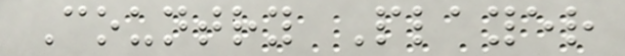Country Player
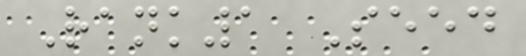Rank1 Seed
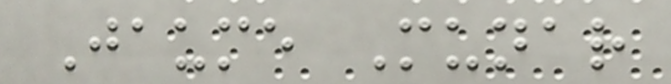Jaume Munar
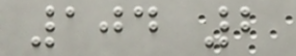104 2
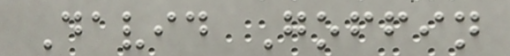David Goffin
